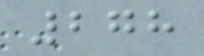278
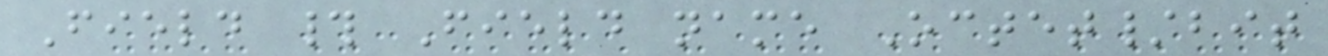Field # Field name Octet/bit
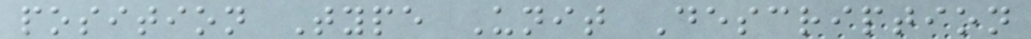position Type Unit Description
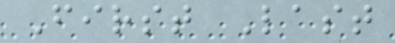First Last
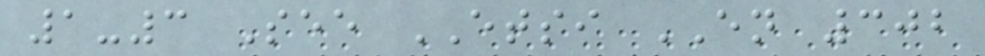1-3 See ETSI EN 302
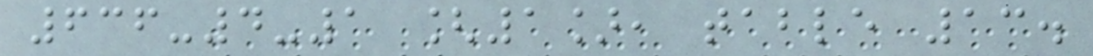636-4-1 [1], table 13.
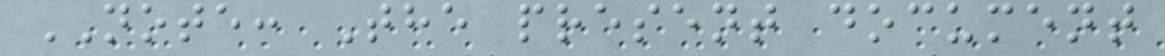NOTE: The present document
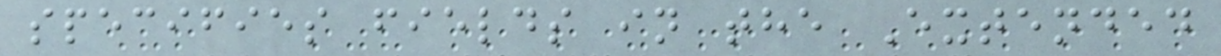specifies fields in the Extended
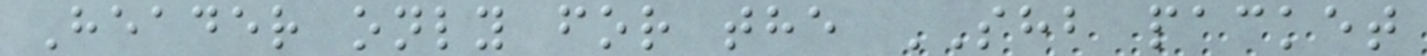Header only for the SHB packet
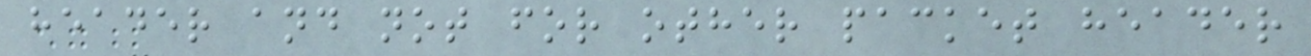header and not for other packet header
